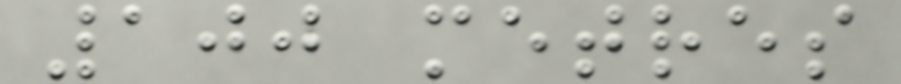100 metres
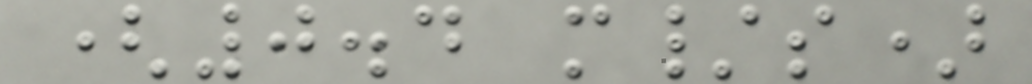(0.4 m/s)
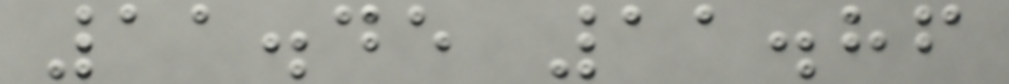11.45 11.86
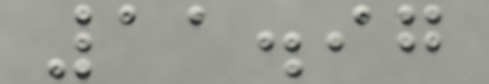11.97
